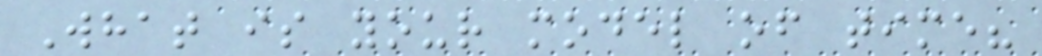What is your model of time?
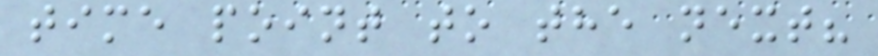time point to the next?
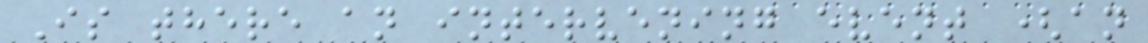Is there an intervening event (an
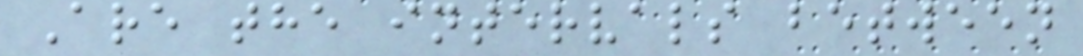Are the intervals between
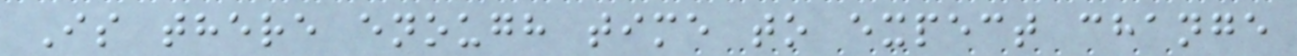Is there enough time to expect change
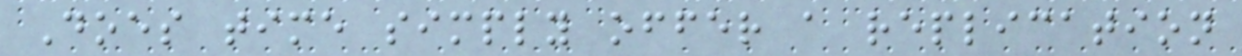Does time simply offer a replication
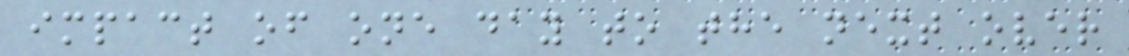impact of one day to the next over
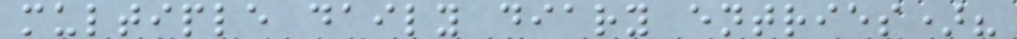multiple daily diary entries)?
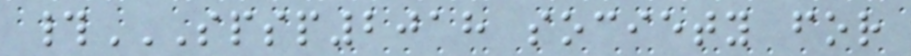#SPSP2018 SOCIETY FOR
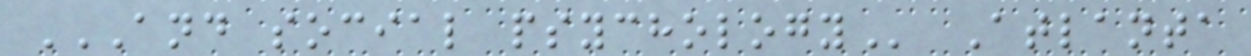AND SOCIAL PSYCHOLOGY Atlanta
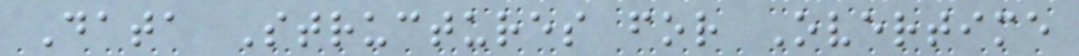Data Structures for Overtime
